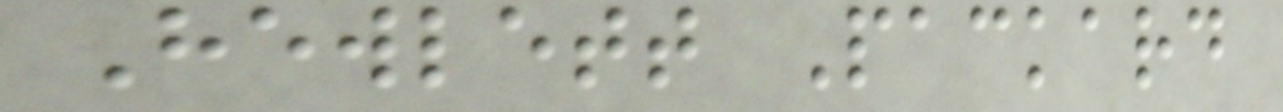Hewlett Packard
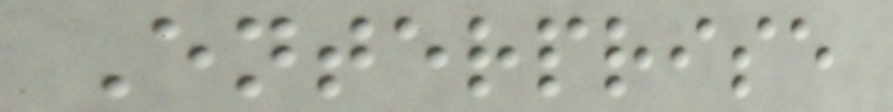Enterprise
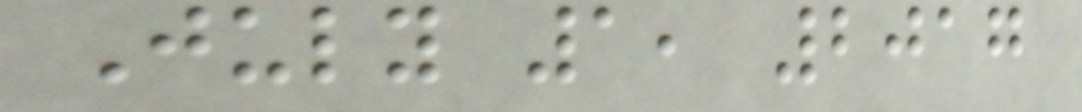July 1, 2017
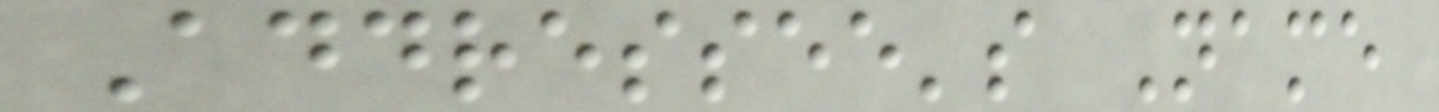Addressee's Name
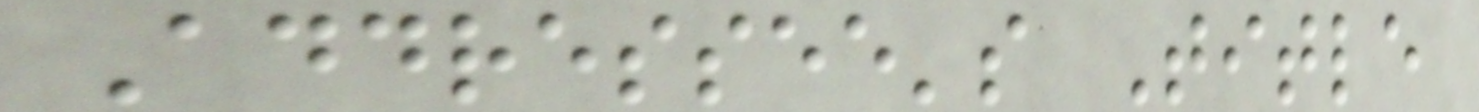Addressee's Title
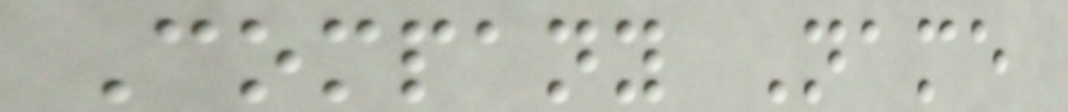Company Name
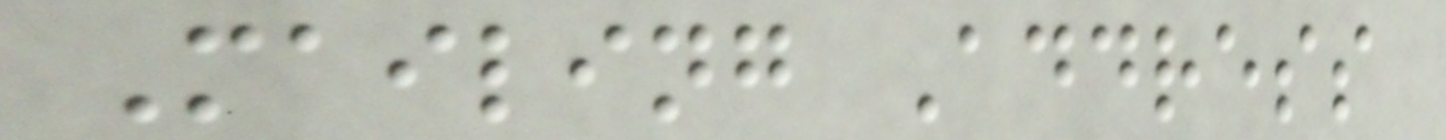Mailing Address
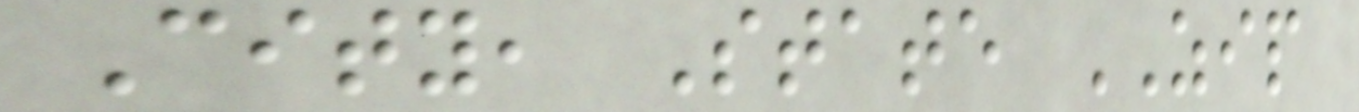City, State ZIP
